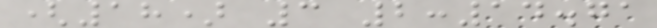(18) 3 2:14.71
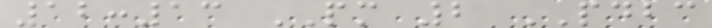12:13 PM 2 PDBC
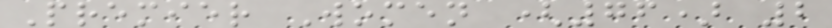Premier Women (76) 2
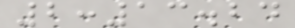2:13.24
